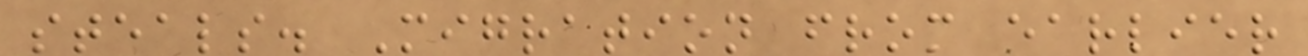steals. Migration from earlier
